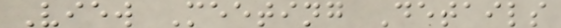View Meeting Details
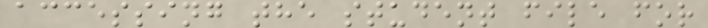accessing the student file for
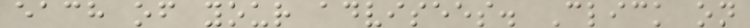each of your advisees. Click on
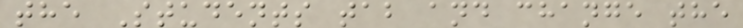the Students tab and change the
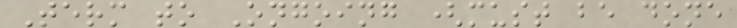Term to Ongoing (must be done
